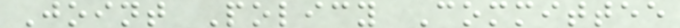Joint Policy Committee
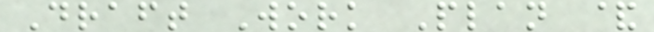Draft Work Plan &
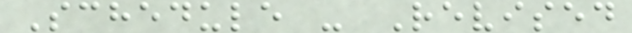Schedule - Revised
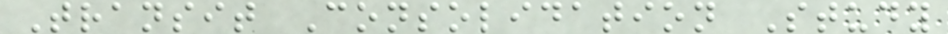Transit Consolidation Study
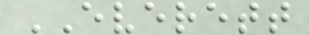EVERETT
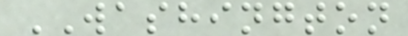WASHINGTON
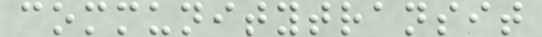communitytransit
